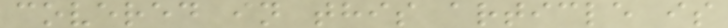covered in this article is
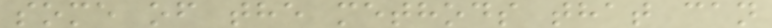some of the methods that can
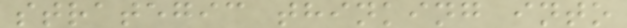strategic thinking into
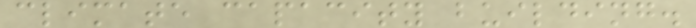climate capacity building.
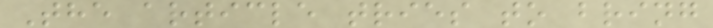The article tries to bring
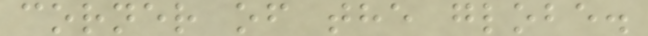corner of the globe.
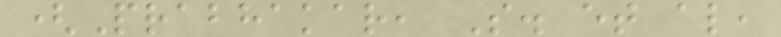(Prabhakar, S. et al,
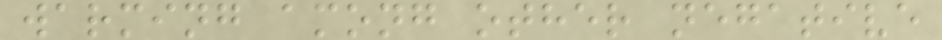warming among other negative
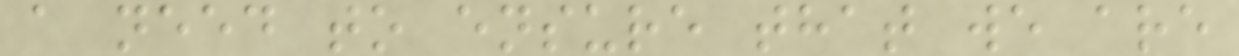a need to ensure that we are
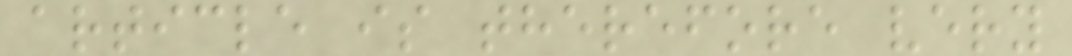article is therefore very
